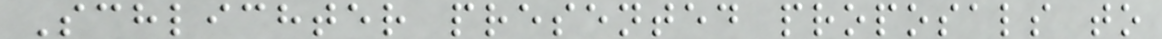Schlichter presented proposals to
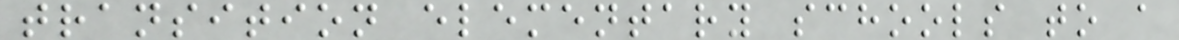transition elementary schools to a
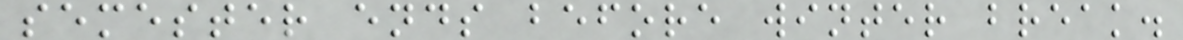semester ends before winter break.
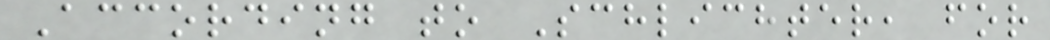According to Schlichter, for
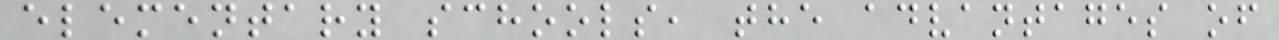elementary schools, the advantages of
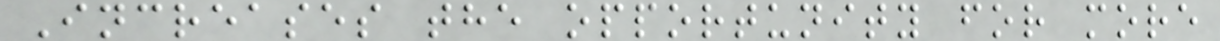Increases the opportunity for more
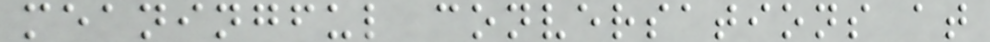meaningful conversations at
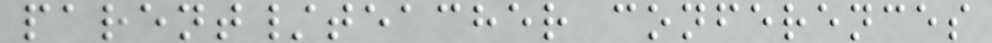parent/teacher conferences
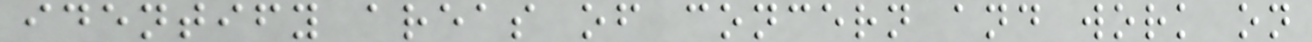identify areas of concern and work on
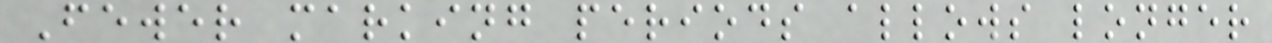Fewer marking periods allows longer
